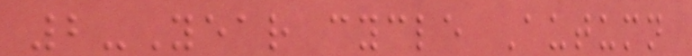2-Year cycle Autumn
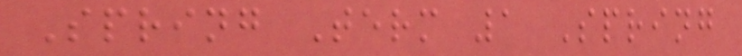Spring Term 1 Spring
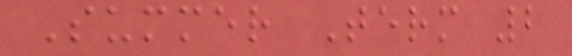Summer Term 2
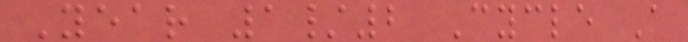Year 1/2 Cycle A
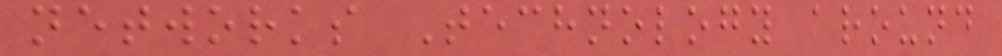networks Technology around
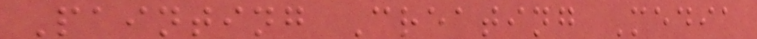Painting Creating Media
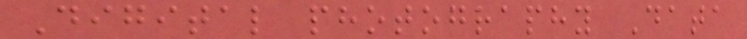Digital photography Data
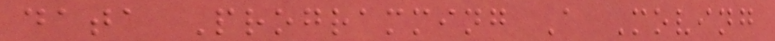data Programming A Moving
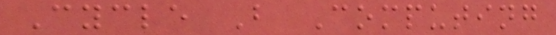Cycle B Computing
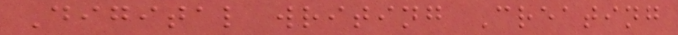Digital writing Creating
